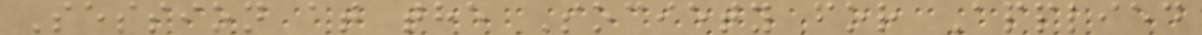Session at the Society for Applied
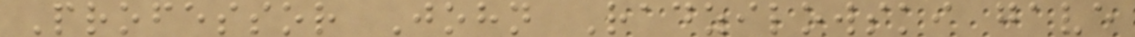Professor John Radzilowski gave
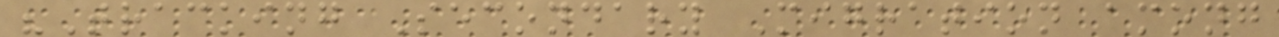"Tracking Secondary Migration among
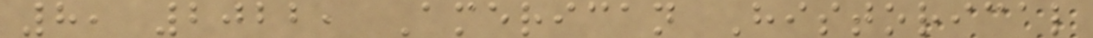8, 2022, American Historical
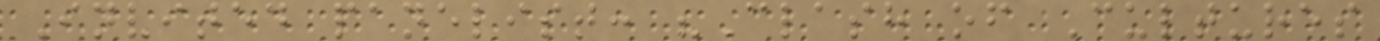Invited panelist: "Clash of Cultures
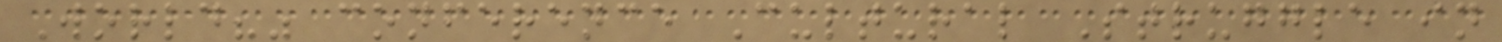World?" conference Cultural Struggle in
